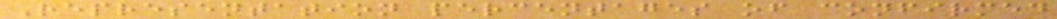Representation percentages of confirmed
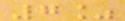7%
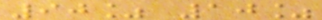90% 10%
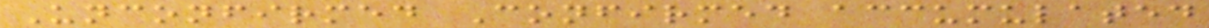Unconfirmed Confirmed accumulated
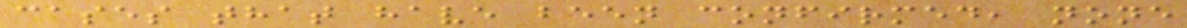cases that have been confirmed, none
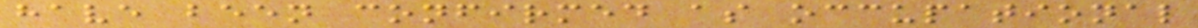have been confirmed as occupational
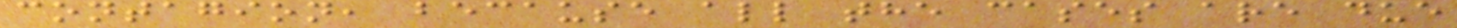contagion, because all the cases are due
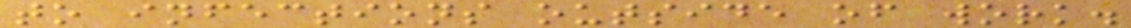to infections outside of work.
